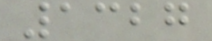1327
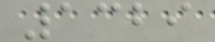1329
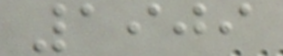1909
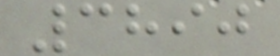3890
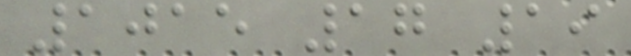1015 17 19
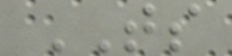TS
